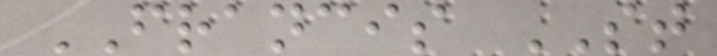FRANCIS ST
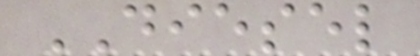DIESEL
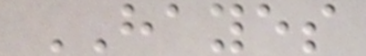HAYES
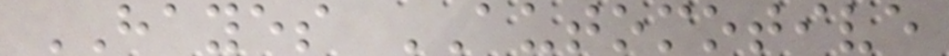HAYES AUTOMOTIVE
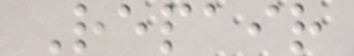Repair
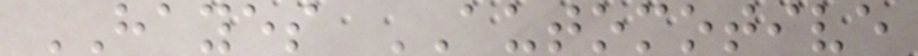HAYES AUTOMOTIVE
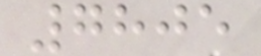7805
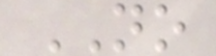NO
